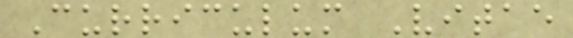Curriculum Vitae
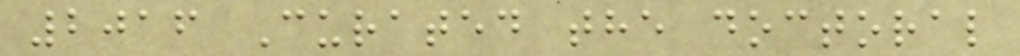2016 Curated the doctoral
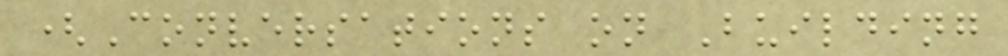(Conversations on Building
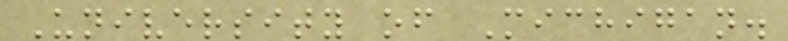University of Michigan.
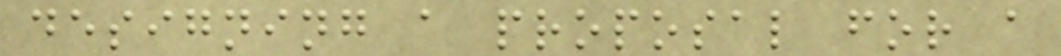designing a proposal for a
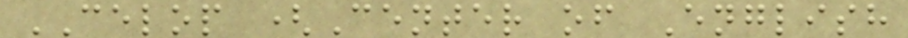CELOP (Center of English
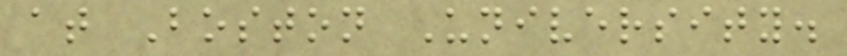at Boston University.
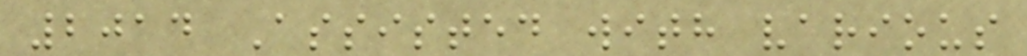2014 Assisted with various
